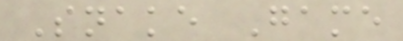Snake Game
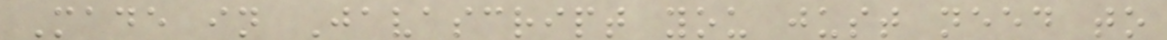Made in Javascript you just need to
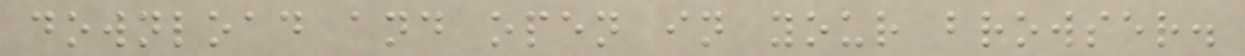download and open in your browser.
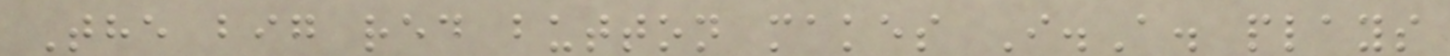The big red button makes I.A. plays
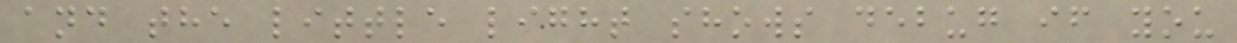and the little light shows debug if you
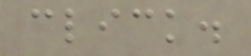click.
